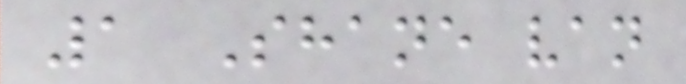1 Shane van
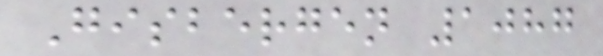Gisbergen 1087
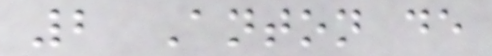2 Anton de
